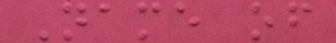Name of
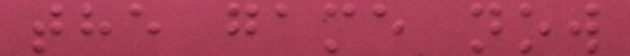the game now
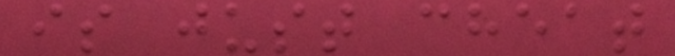is just cheat
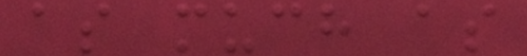as much as
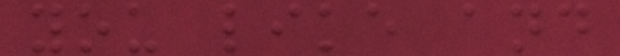you like and
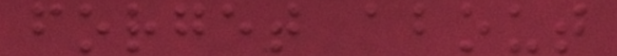forget about
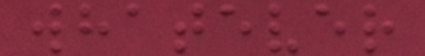whatever
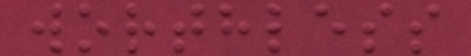worthless
